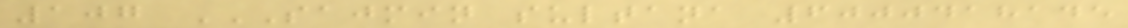107 SAJMIN SULTANA 6000418145
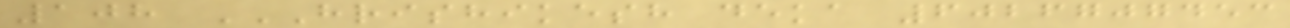108 HRISHIKESH DEKA 6026707453
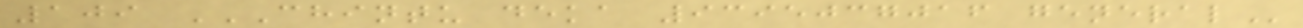109 CHINTU DEKA 9395037016 GENERAL
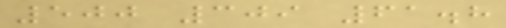500 309 61.8
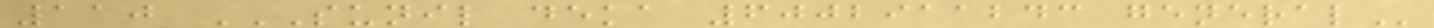110 SUNIL DEKA 6002911243 GENERAL
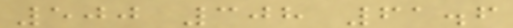500 308 61.6
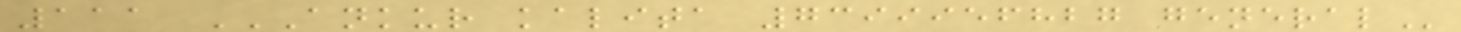111 ANKUR KALITA 7399956827 GENERAL
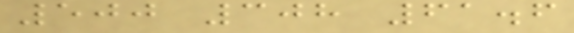500 308 61.6
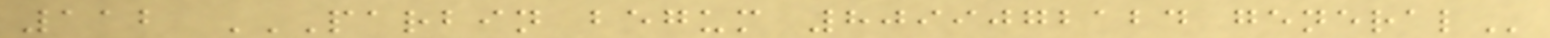112 PARBIN BEGUM 8099072124 GENERAL
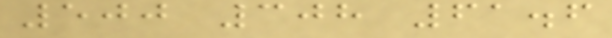500 308 61.6
